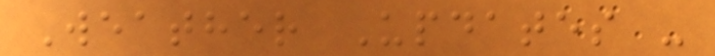Weather Updates -
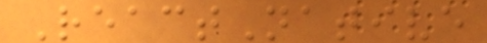ReactNative
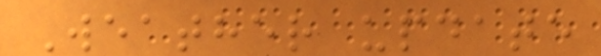Weather update
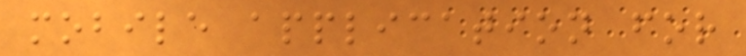mobile application for
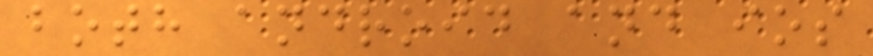both android and ios
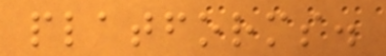platforms.
